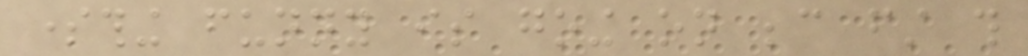something funny is going on because first this
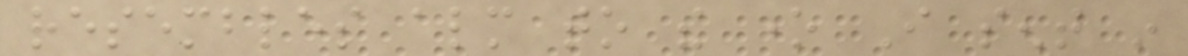resembles almost to the one I sent in
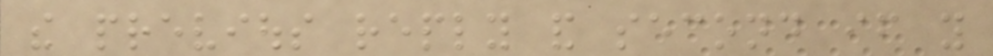the previous reply and second if you
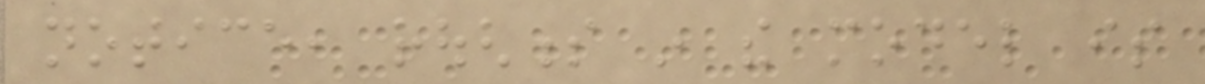notice, roughness in the model is
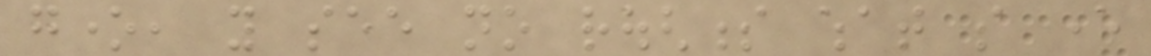gone, you see no roughness what so ever
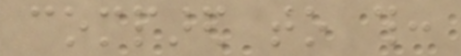compared to this:
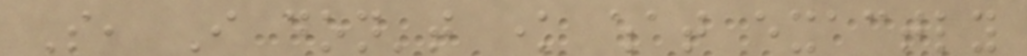So, I don't know what exactly
